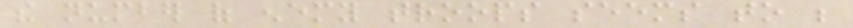the number of enemy troops seems to be
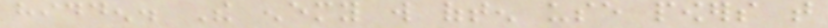hidden. The enemy will often use powers that
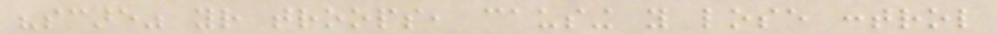"scare" your troops, causing you lose control
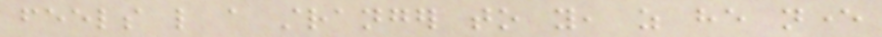feels like a stranger to you, as he never
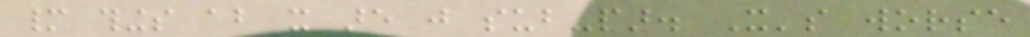many things about it are just sub-par. It's worse
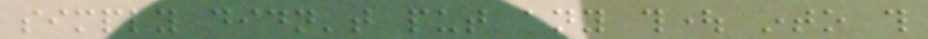simply didn't put any thought into this
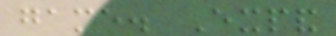game. Expand
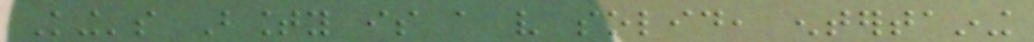King's Bounty is a very solid, entertaining
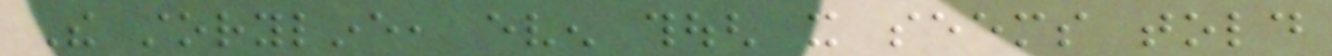The storyline, even though it seems told
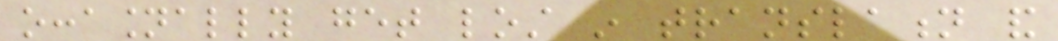occasionally get lost in translation and
